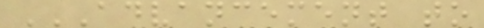ADVANCEMENT TO
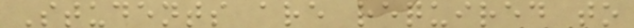Students are required to
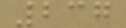237
